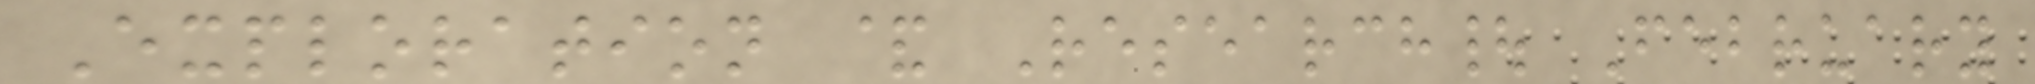Exploration & Research| February
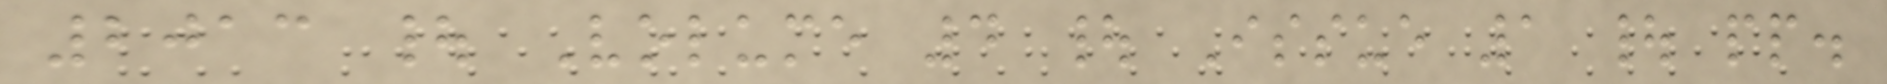2013 | Volume 4 | Issue 1 | pp.
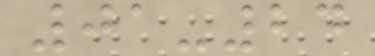01-24
